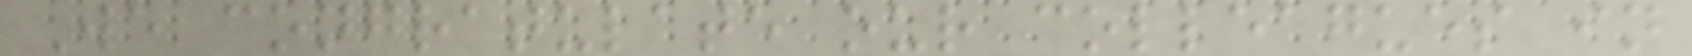We congratulate our colleagues in
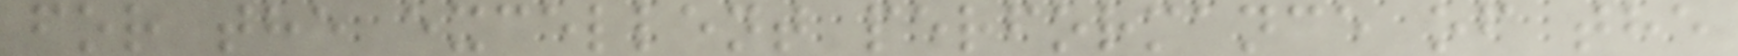for the excellent performance of the
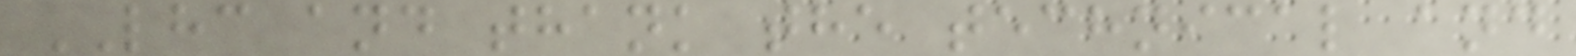LHC and thank the technical and
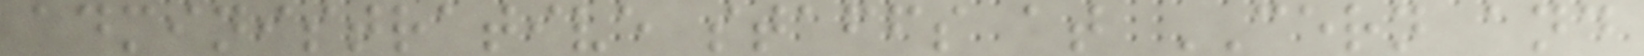administrative staffs at CERN and
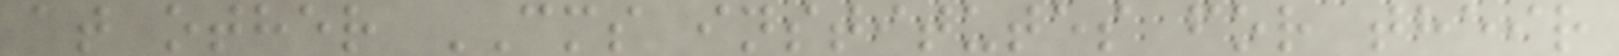at other CMS institutes for their
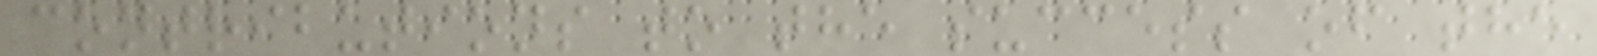contributions to the success of the
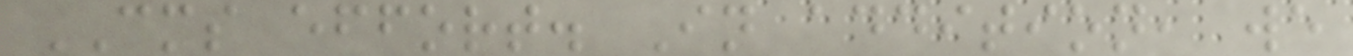CMS effort. In addition, we
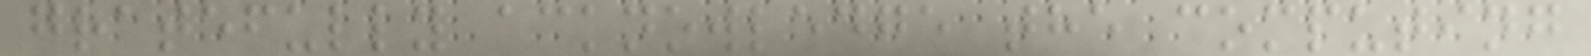gratefully acknowledge the computing
